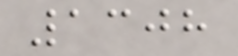1308
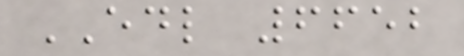EDL 6652
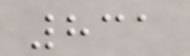831
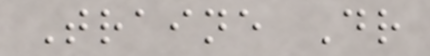Traine Dr
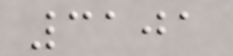3101
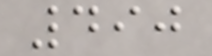490
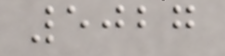5027
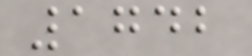1742
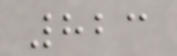823
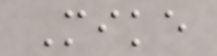Mike
